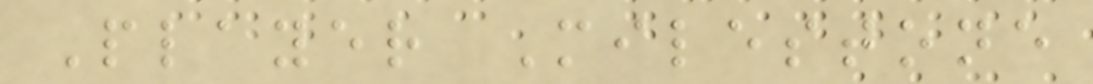Player Milestone
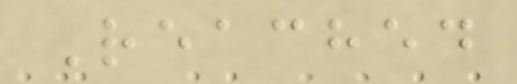Reached
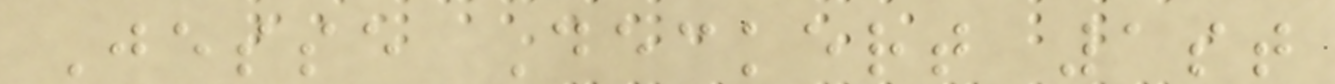Jesse Deckert 1st
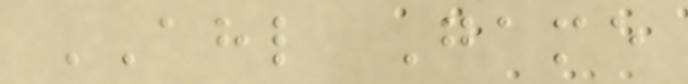AHL Game
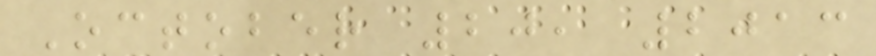October 20, 2013
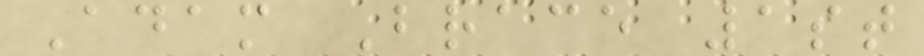Adam Brace 1st
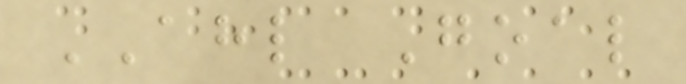AHL Goal
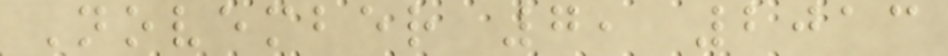November 7, 2013
